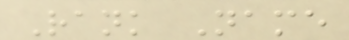Rank Name
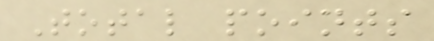Total points
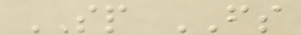SP FS
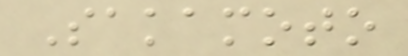Sakamoto
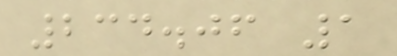234.06 1
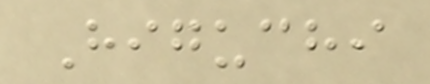Higuchi
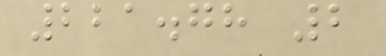221.78 2
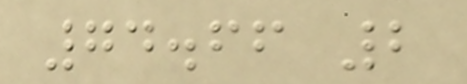74.66 2
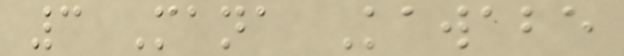3 Mana Kawabe
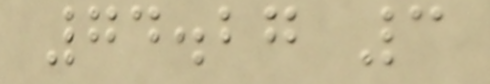74.27 3
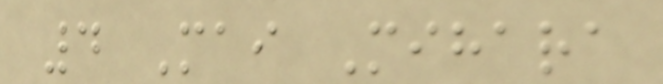4 Mai Mihara
